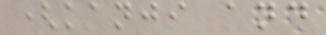(kanji and
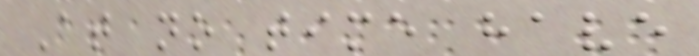At no time have
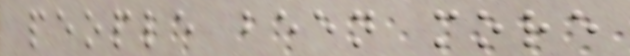people been more
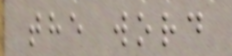the word
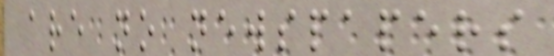are no newspapers
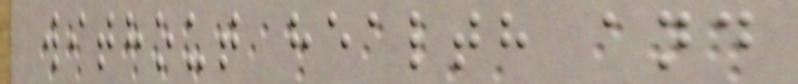without health and
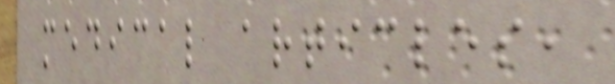medical articles,
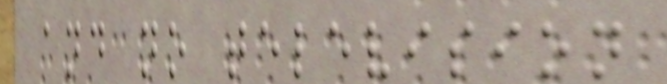and no television
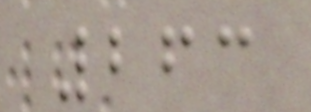263
